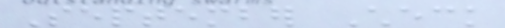September Check
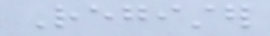Register
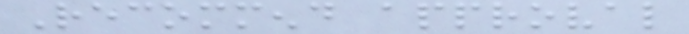Recommend approval
